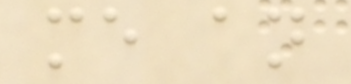me an
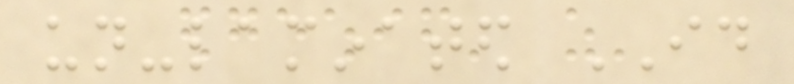un-laminated ID
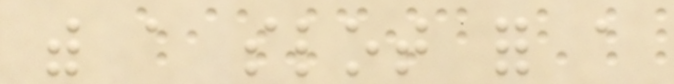with a slot for a
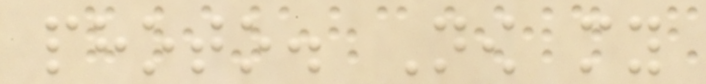photo. Now my
